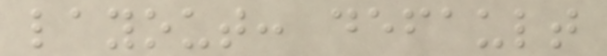layout: default
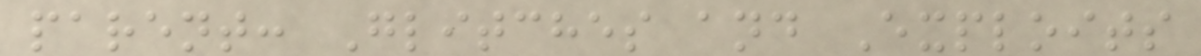parent: Glitches and Exploits
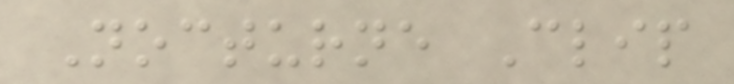Nocturne Clip
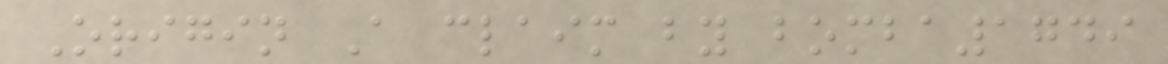Origin A claim by bomba1749
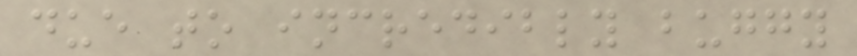due to incredibly buggy
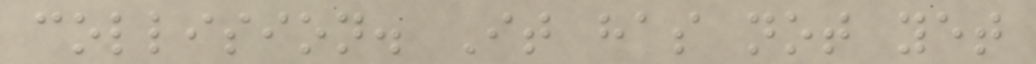collision. It has not yet
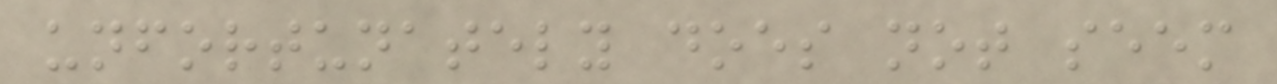unfortunately does not seem
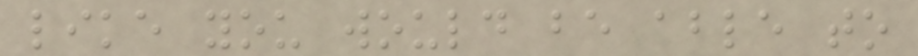like you would be able to
